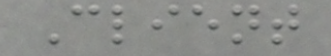Client
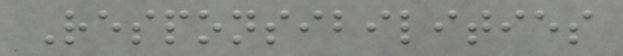Responsibilities
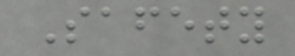Safety
